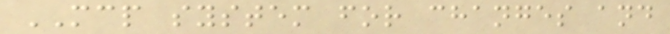MCP system for changes and
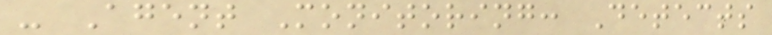- Agent Monitoring: Detects
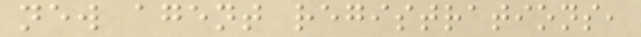new agent registrations,
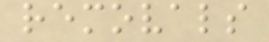removals
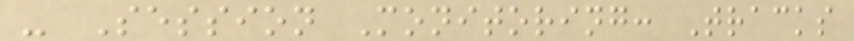- Session Monitoring: Tracks
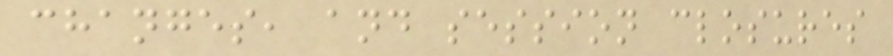changes, and session closures
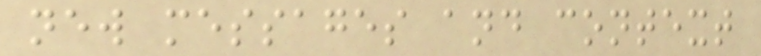new messages and context
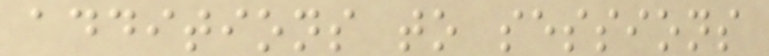additions to sessions
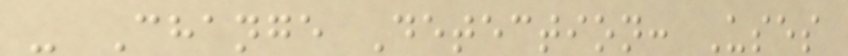- Change Detection: Uses
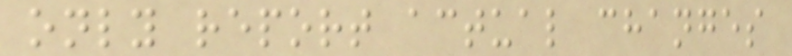only report actual changes
